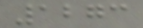1273
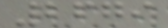2679
